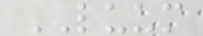LUUM
